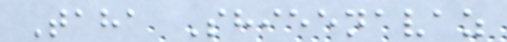Taha Shieenavaz
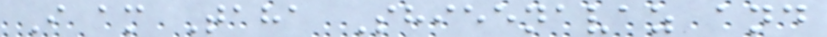I am Taha Shieenavaz and
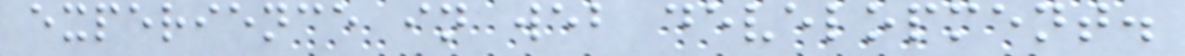experience in web development.
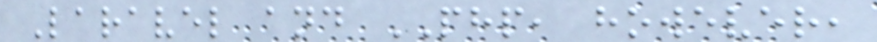Laravel and PHP, however,
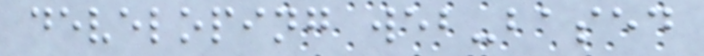developing web-based
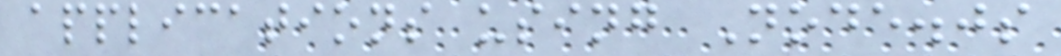applications using Node.js
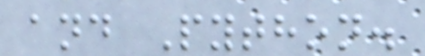and Python.
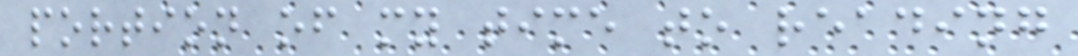portion of my time to reading
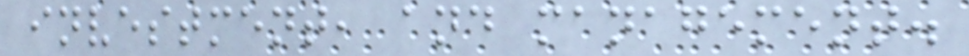investment, and management.
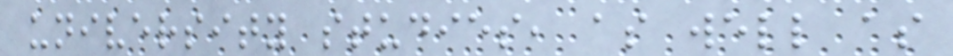university studies, as well as
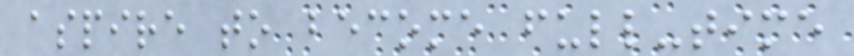aspire to become full-time
